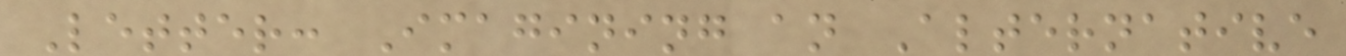Letter: Imagining an Alternative
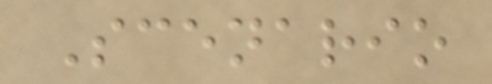Scenario
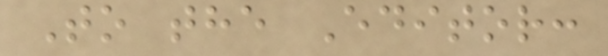To the Editor:
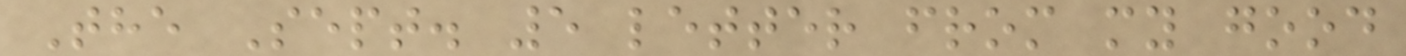The Sept. 5 letter from my good
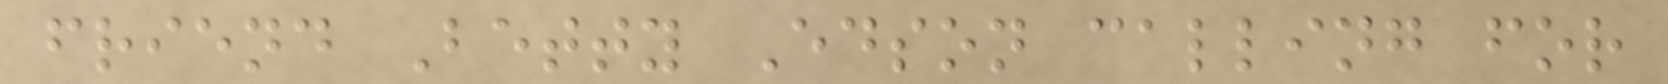friend Betty Edson calling for
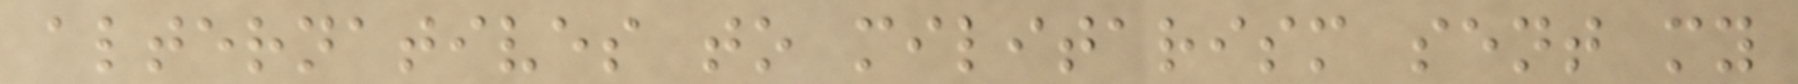alternatives to militarism sent my
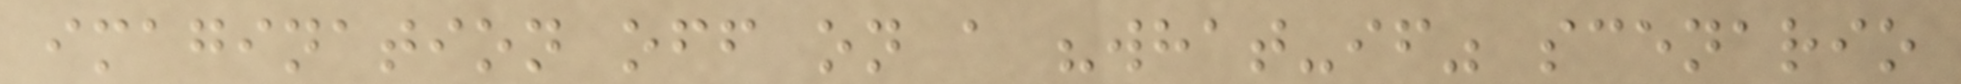imagination off on a "what-if" scenario
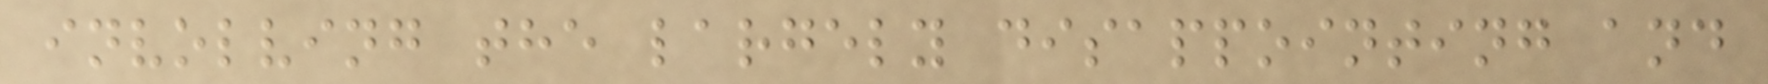involving the largely disappointing and
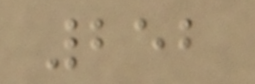252
